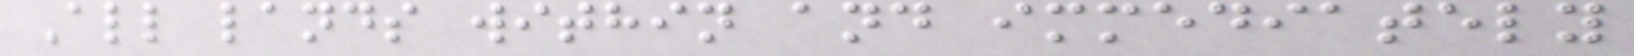All lands within and immediately
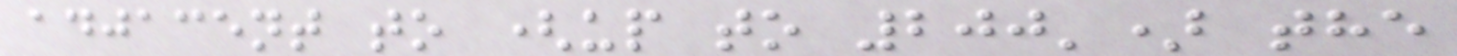adjacent to (up to 200') the
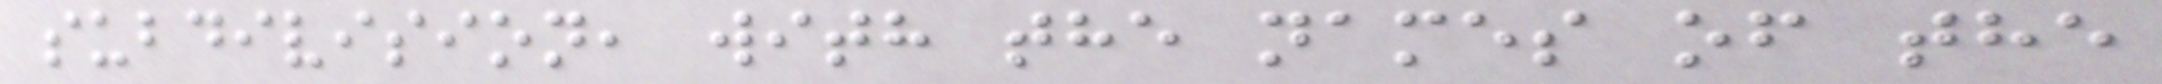subdivision, with the names of the
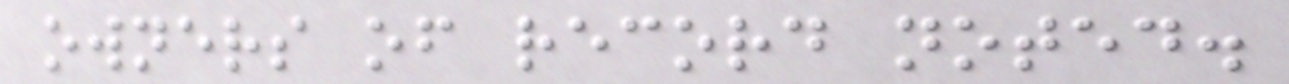owners of record noted.
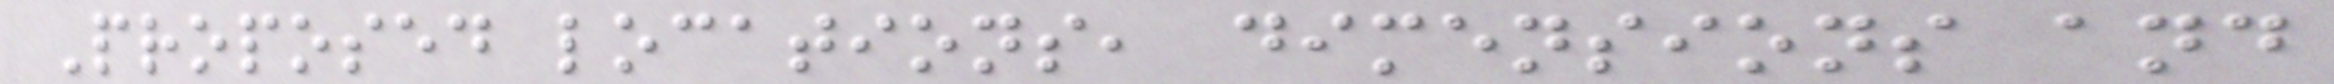Proposed locations, dimensions and
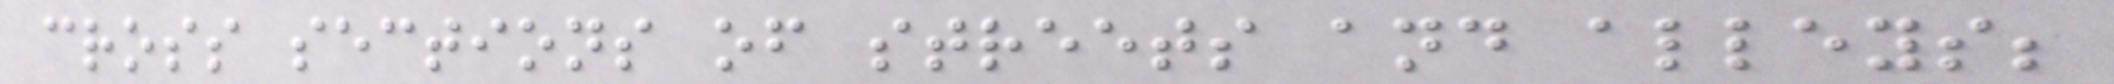cross sections of streets and alleys;
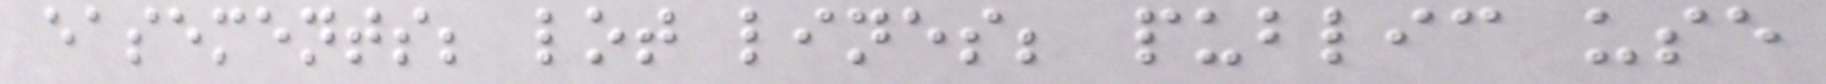easements; lot lines; public use
